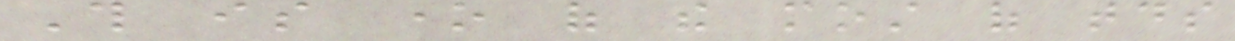This is one of the most of todays
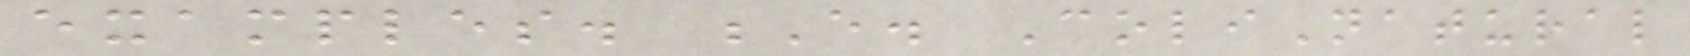examples. E. ColiNatural
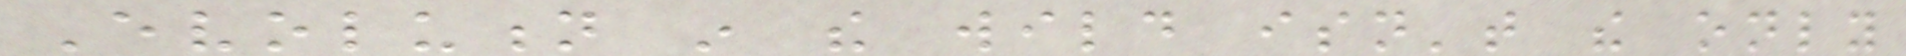Evolution in the wild isn't the only
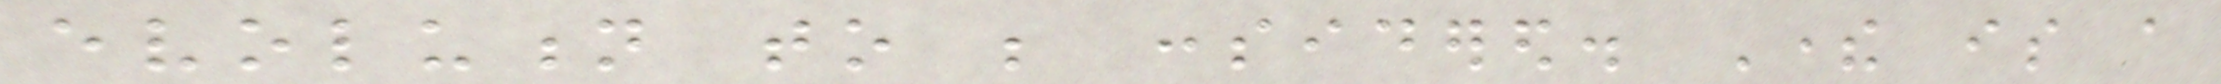evolution to be considered. There is a
